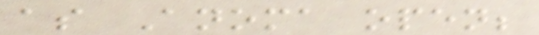as Anoma open;
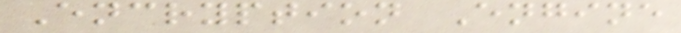Encryption Engine
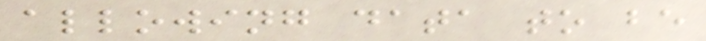allowing data to be
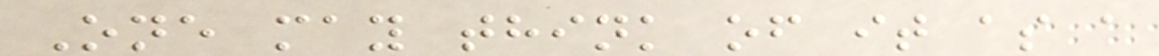One may think of it as a
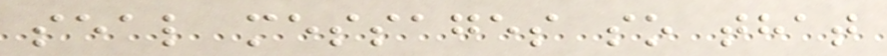seal messages so that
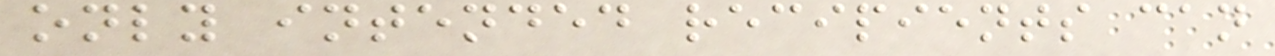only intended recipients can
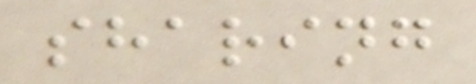sharing
